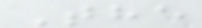The
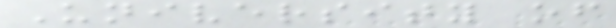University of
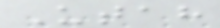Utah
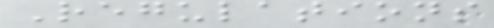Regulations
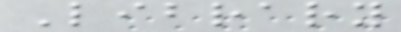Library
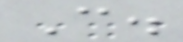C.
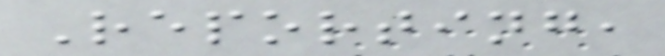Reporting,
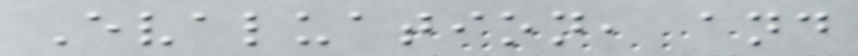Evaluation, and
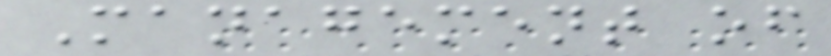Management of
